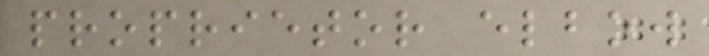proprietor elbow
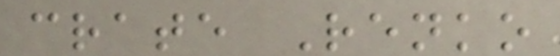crate Renko
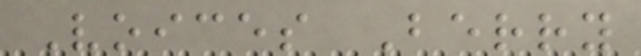Voices Berry
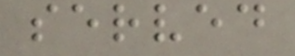served
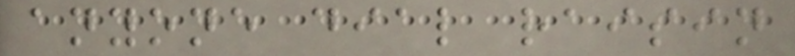anyone dial raisin
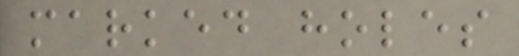marked holes
